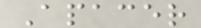Apacer
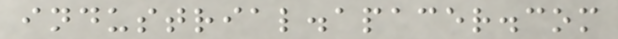industrial.apacer.com
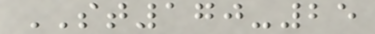ST170-25
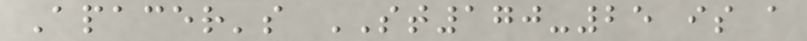Apacer's ST170-25 is a
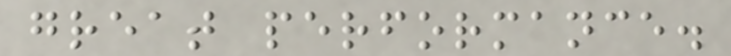great performance.
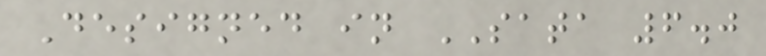Designed in SATA 6.0
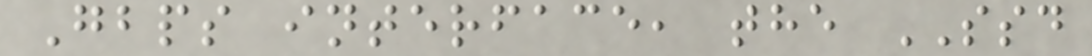Gbps interface, the SSD
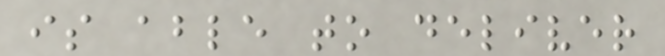is able to deliver
